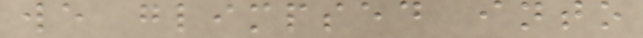we glimpsed into
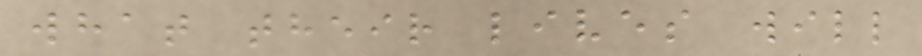what their lives will
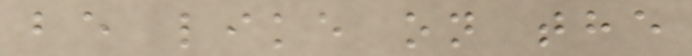be like on the
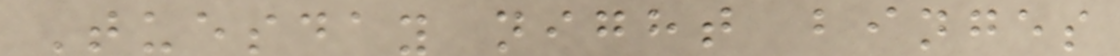Tuesday night binges
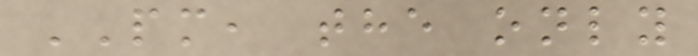PM, the only
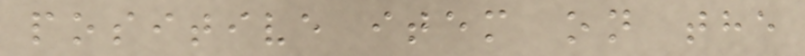positive item on the
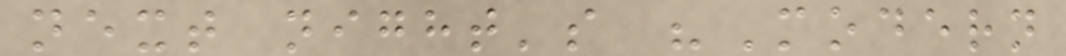next night's "Modern
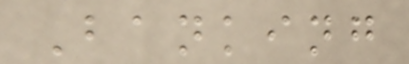Banking
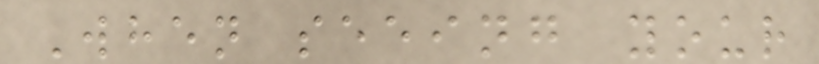When seeing your
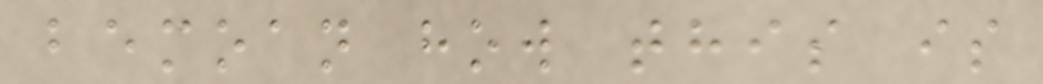bemoan how this is
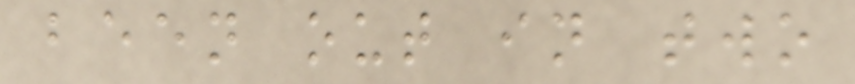been out in two
